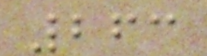263
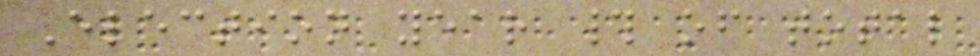Election year # of total
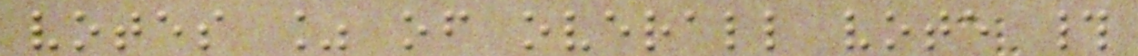votes % of overall vote #
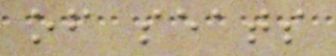of seats
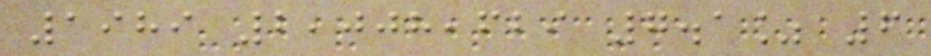1989 2,008,629 7.1% 6
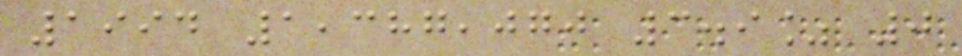1994 1,387,070 3.9% 0
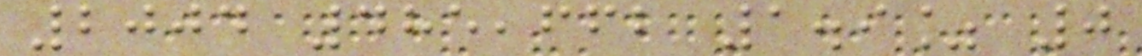2004 485,662 1.9% 0
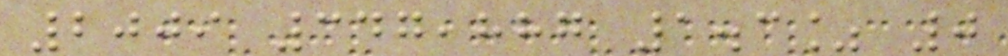2009 347,887 1.3% 0
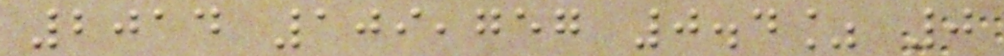2014 109,757 0.4% 0
